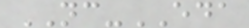NC-EDA
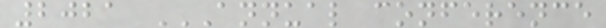2021 ANNUAL CONFERENCE
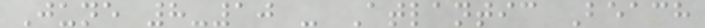June 8-10 - Atlantic Beach
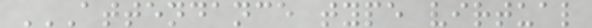ATTENDANCE TYPE VIRTUAL
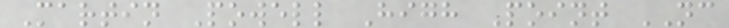Martin Powell High Point NC
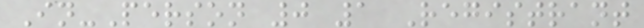In-Person 0 1 Registrant
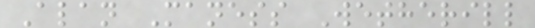Alan Maness Wetherill
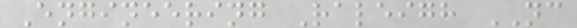Engineering Raleigh NC
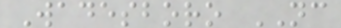Wadesboro NC
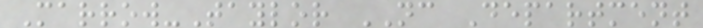Marrow-Taylor NC Department
